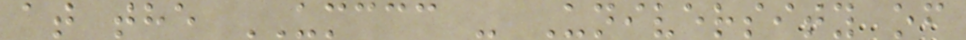at the UMCCC - University of
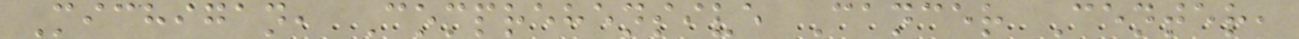Michigan, Comprehensive Cancer Center,
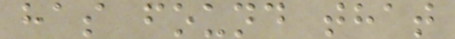has found that
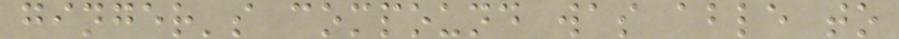ginger's compound was able to
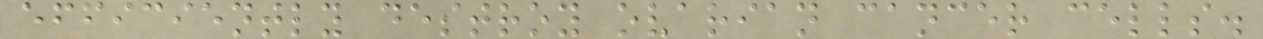efficiently destroy ovarian cancer cells.
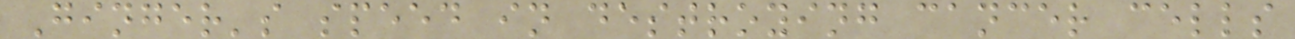Ginger's speed in destroying cancer cells
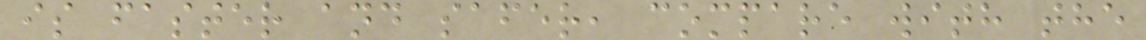is faster and safer, compare with the
